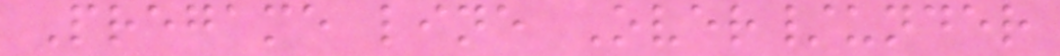Pregame line Over/under
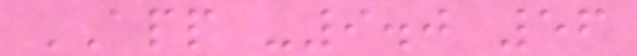APP -9.0 56
